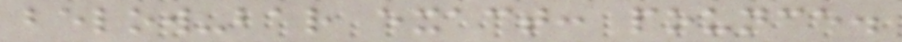below-bar exact: pounce.
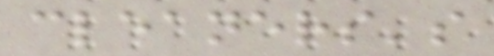cleaners's
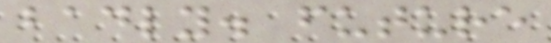badly. future
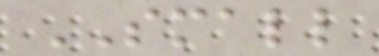SMALL
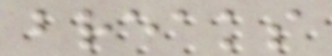breaks
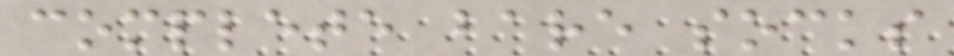complete bare socks
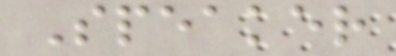Speaker
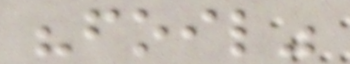"foil"
